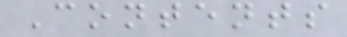Contents
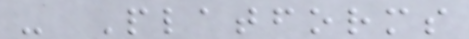- Platforms
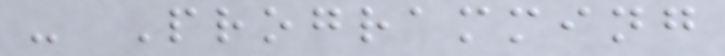- Programming
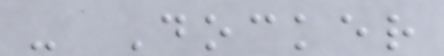- Docker
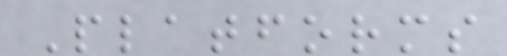Platforms
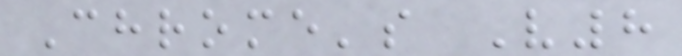Chrome's V8
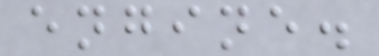engine.
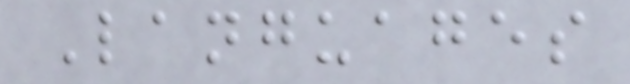Languages
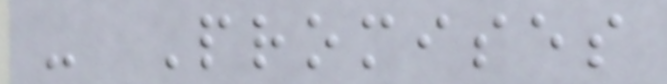- Promises
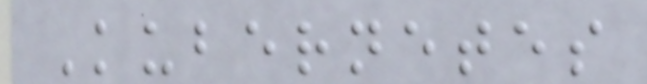Kubernetes
